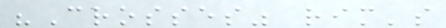"Crosses" rim's
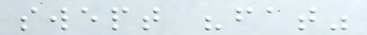swept "fat"
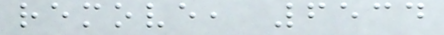remove, 6534
